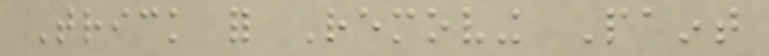Trick for Removing Paint
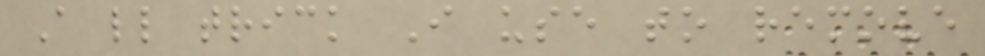A little trick I use to remove
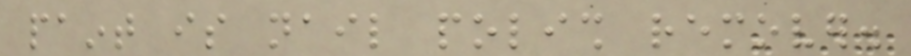paint is nail polish remover.
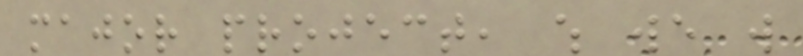major project, which we will
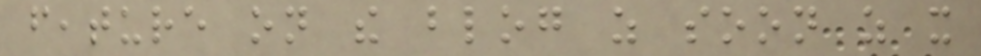feature on the blog as soon as it
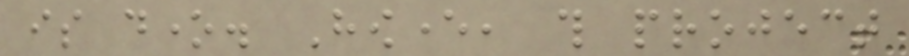is done. However, this project
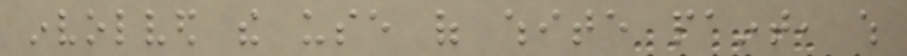involved the use of white paint, which
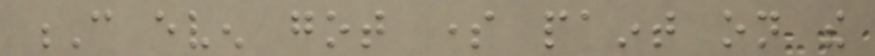C even got some paint on the
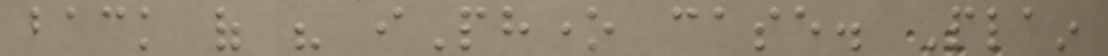back of his iPhone case. Plain
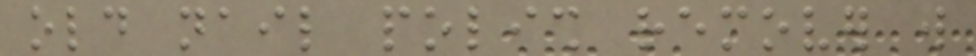old nail polish remover will
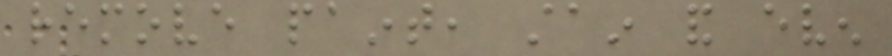remove paint, stain and even
